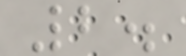2.
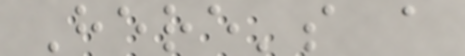Here's a
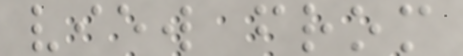view from
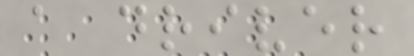a driver
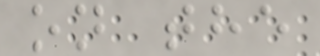on the
